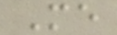Me
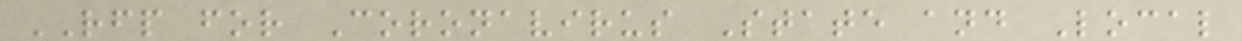RFP for Coronavirus State and Local
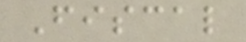Fiscal
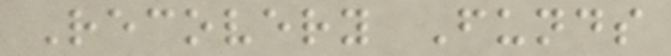Recovery Funds
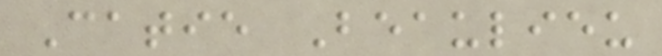Catie Beaulieu
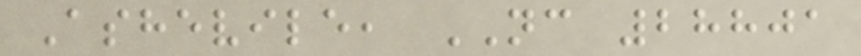Ashevile, NC 28801
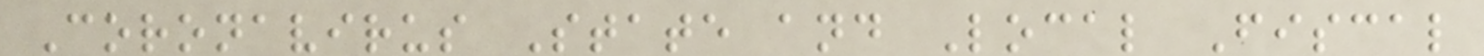Coronavirus State and Local Fiscal
